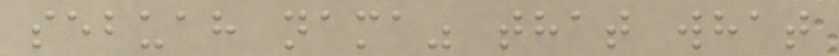sebuah nama" that what
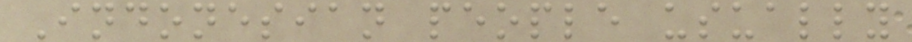Indonesian people usually
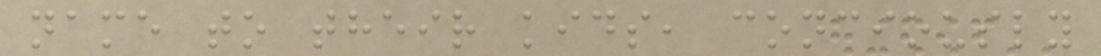name to their kids, conciously
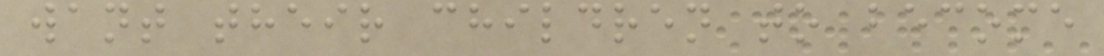want their children to become
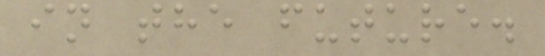in the future.
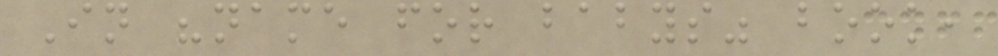In "name for babys" book,
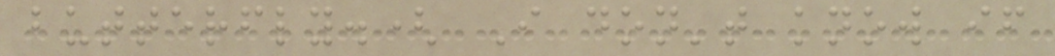butterfly.( I don't know if
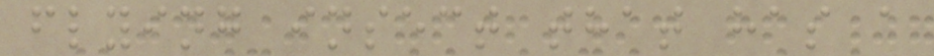flying insect that has a
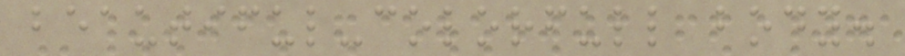beautiful-colorfull body.
